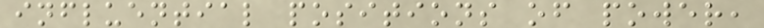influential positions of power,
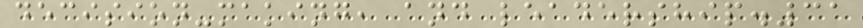decision-making, and leadership.31
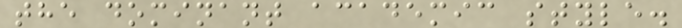the dominant academic style.
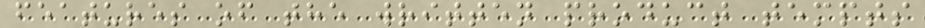features of the written product tempts
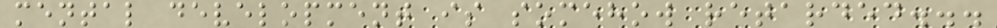mental development is somehow retarded...
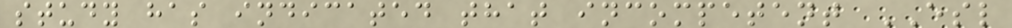study has indicated that incompetent ESL
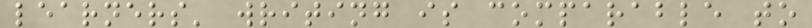learners' writing is comparable to
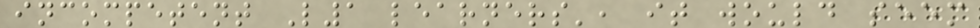incompetent L1 learners', it would seem
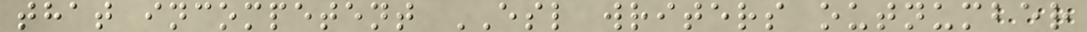that incompetent ESL writers outnumber
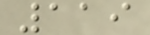119
